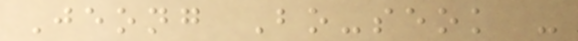Jeong Bo-seok -
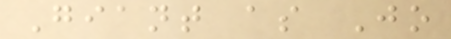Giant as Jo
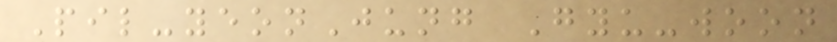Pil-yeonJung Gyu-woon
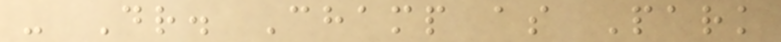- Dr. Champ as Park
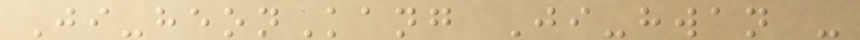Ji-heonKang Ji-hwan -
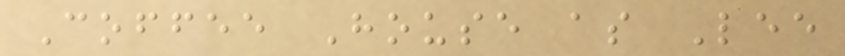Coffee House as Lee
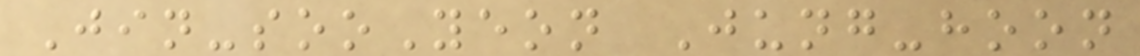Jin-sooYeon Jung-hoon
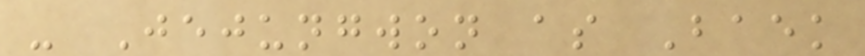- Jejungwon as Baek
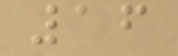16
